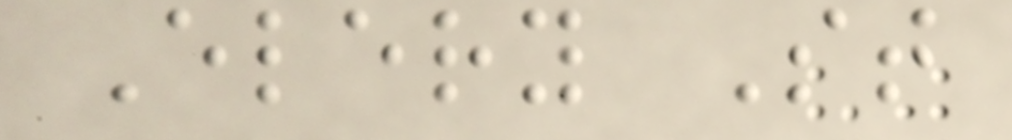Elery St
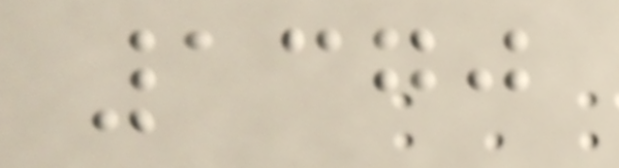1370
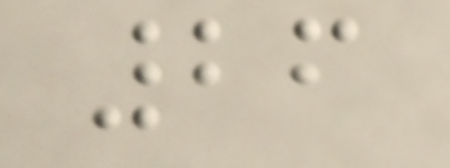26
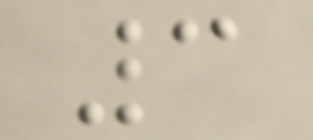3
